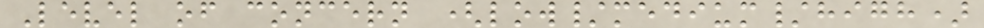Level of concern (low/medium/high)
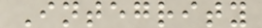Integrity
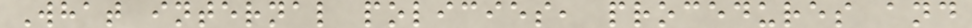What internal policies, procedures and
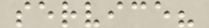service?
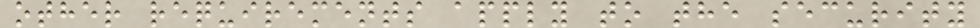other requirements apply to the security
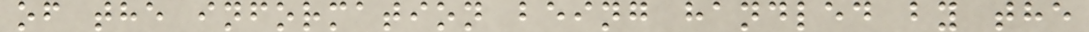of the information being handled by the
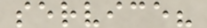service?
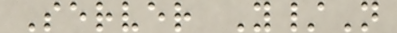Server Y/N
